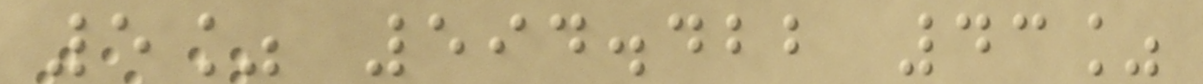5% 594.422 43%
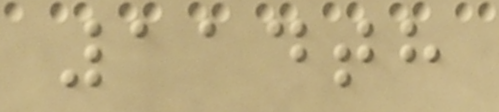114th
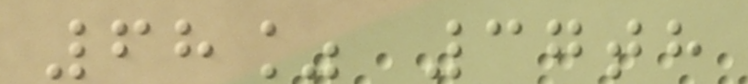68% 37th
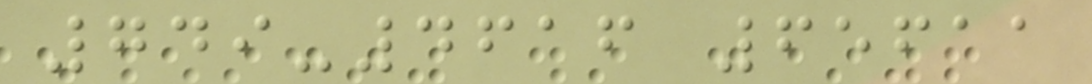749-4616 65611
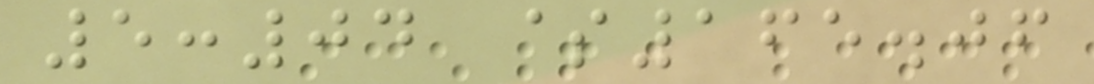5:04 $165.06
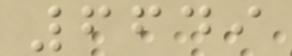6649
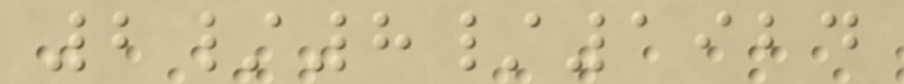2/8/1924
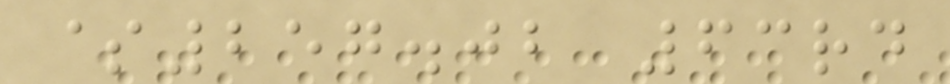$257.02 63rd
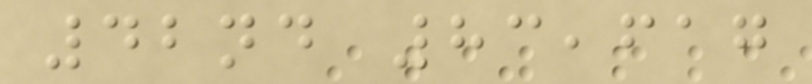42nd 83,617
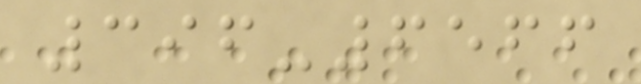396-6566
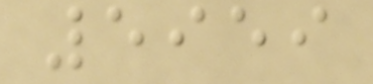5959
